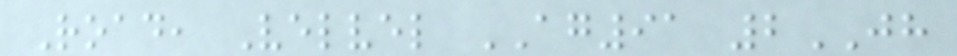Road, Velvel AG91 2JH
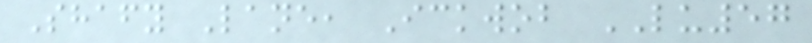Shafy Lane, Ickwob LU57
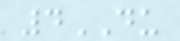4DU
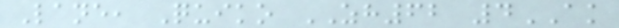Lane, Quiko ZH62 4AK
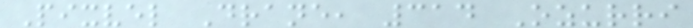Pixvel Drane, 314 Ozurri
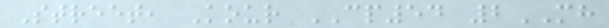Street, Kour CP54 2MH
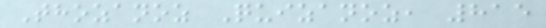Thozanoz Quizanoz, 815
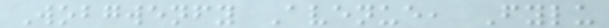Wobgwenfy Avenue, Fylu
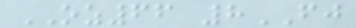OZ66 8FJ
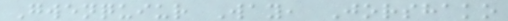Gwenquiur Way, Jorshako
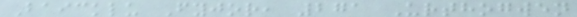Baicklu Fyjor, 271 Urthogwen
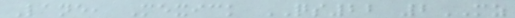Lane, Mexick QS22 2MZ
